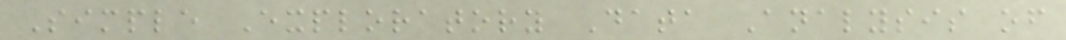Simple Exploratory Data Analysis of
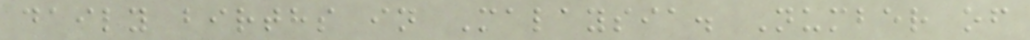daily births in Malaysia. Number of
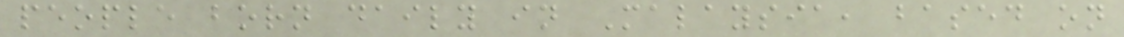people born daily in Malaysia, based on
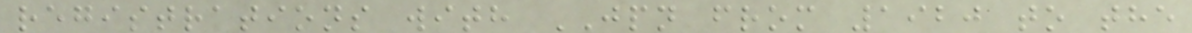registrations with JPN from 1920 to the
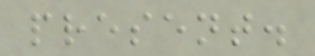present.
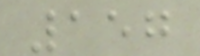157
